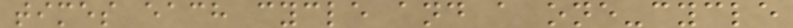times each cycle and a one-cycle
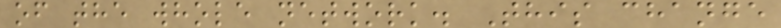of the whole network. This change
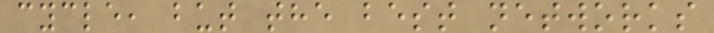cycle, but the best networks
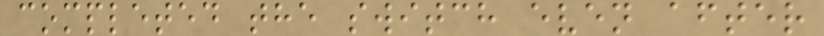completed the switch even after
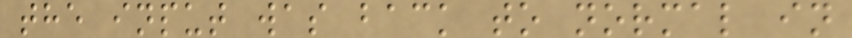the input was back to normal in
